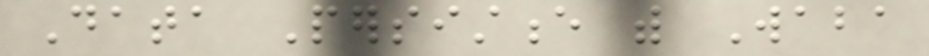Data Persistence with Waba
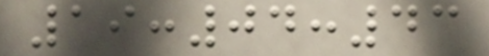19:04:43
